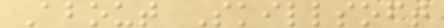About Skillsoft
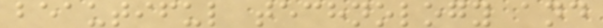beautiful technology and
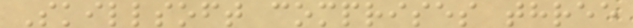Skillsoft comprises three
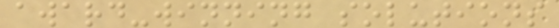award-winning solutions
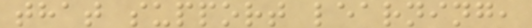that support learning,
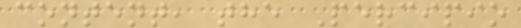content, the Percipio
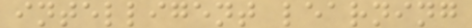intelligent learning
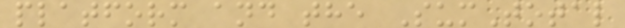platform and the SumTotal
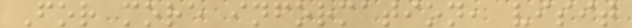For more information, visit
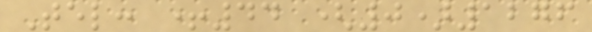Tel: +44 (0)1276
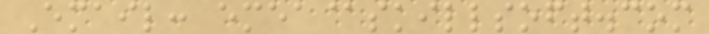Email: emea@skillsoft.com
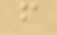f
